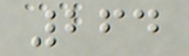264
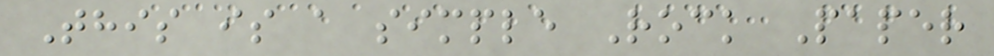This is a simple Rock Paper
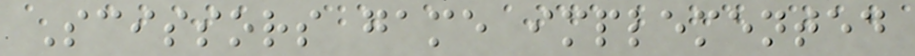Scissors game implemented
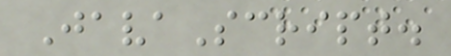JavaScript.
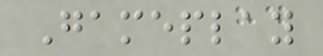Gameplay
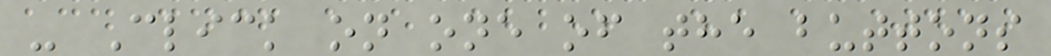- Click on one of the buttons
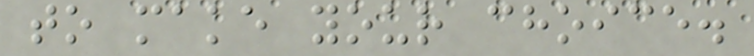to make your choice.
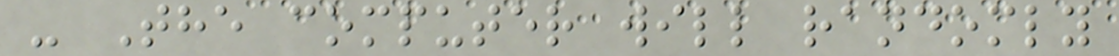- The computer will randomly
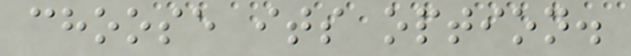choose its option.
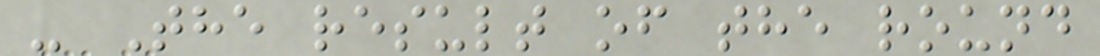- The result of the round
